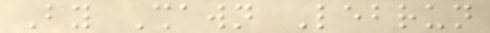By Shawn Lebrun
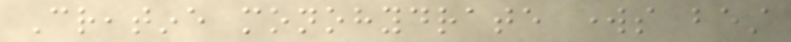Creatine monohydrate works best
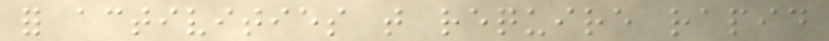for activities that require rapid
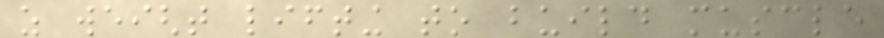as weight lifting to build muscle
